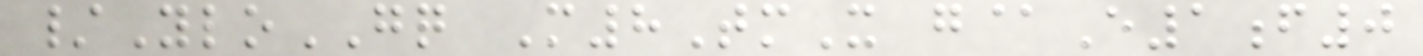/YloGQ M8TmX g@E1f0
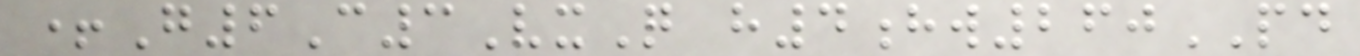+G6C3VxQ h4hw260PD
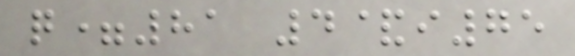q=81 4&i75
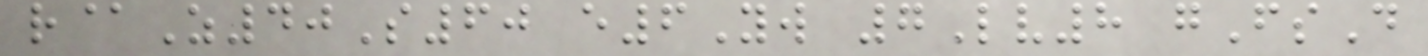r@Z40S60 e6Yw 7Lv8 gFsD
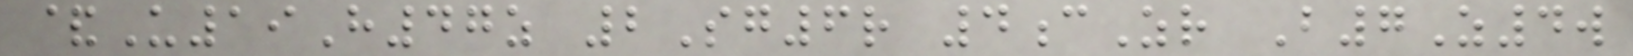&U19H47z 2Sg6r 4cZr B7Z4w
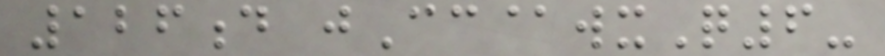126d jCc@wxQ6-
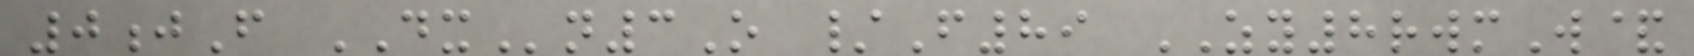0jF DXn3O /F89 ZY8rwmW&
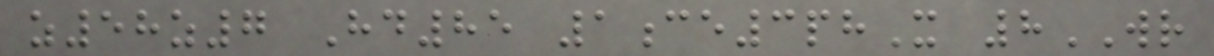z58z7 Hd85 1ce3phX 8WR
